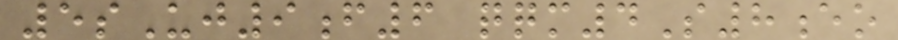5sUj9f6 qqm4S8eo
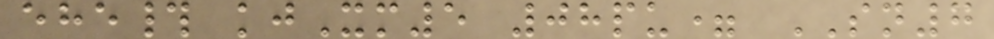ehe# kjXm5 08pu= SN7
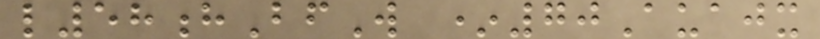l58hBfW *70Auajx
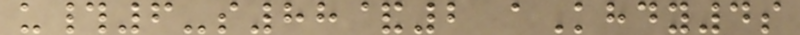u#6-s88&2 aKhdy4s
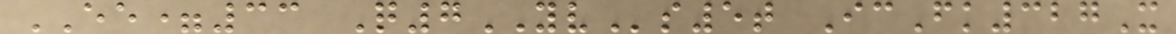EE=33 Q7YVs5t IcFk327X
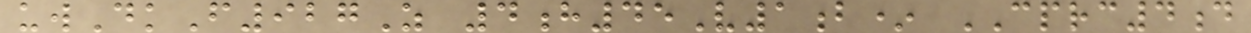uwDkF927Z 4h45V1b* CPRC4d
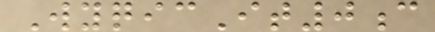WyqicIt0c
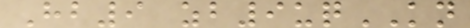Hb9 zb9uqKN
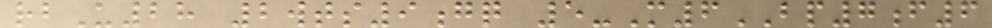rbU28 2wts9gq 5-M6BP7f6
